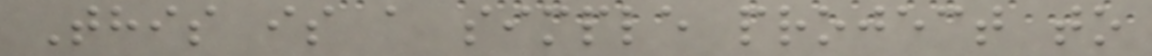This is a simple project to
